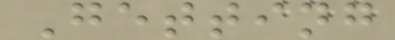Getting
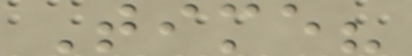Time?
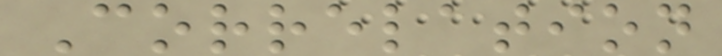Correlation
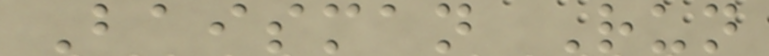Baisman Run
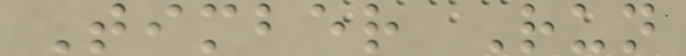Timber Run
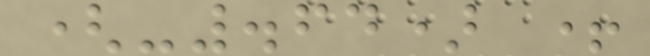(-.64) +
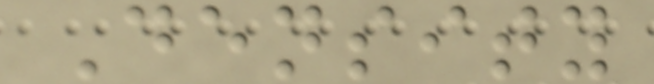Density
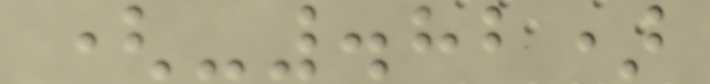(-.82)
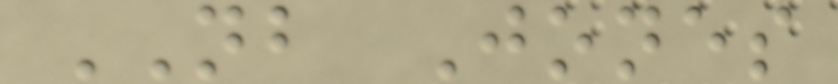NB Jones
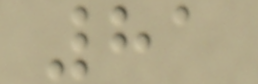81
